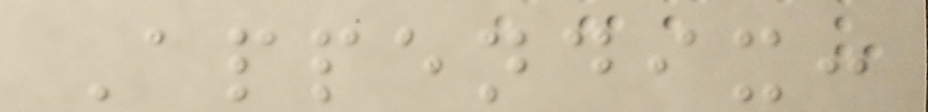Appendix:
